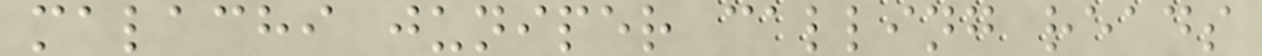malachi juniper calling reads
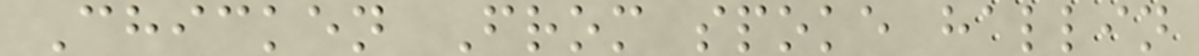Chicken From spoke hallin
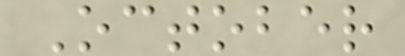October
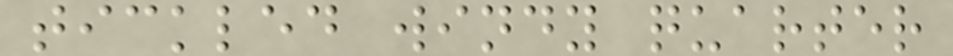tickled windy quarter
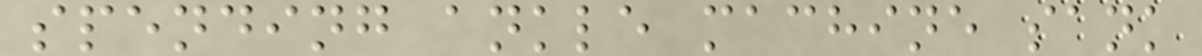spending ankle machine sank
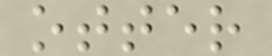otter
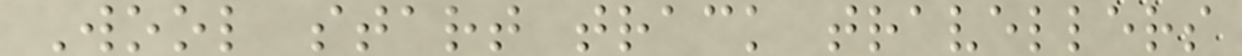Wool start track travellers
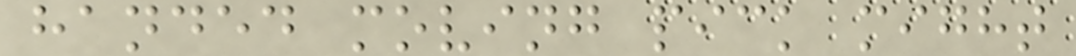handed moving pick might
